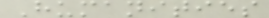Humanities
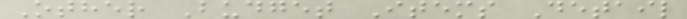Other Budget Items Detail
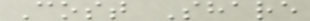Cost Share
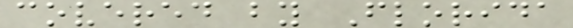covered by Florida
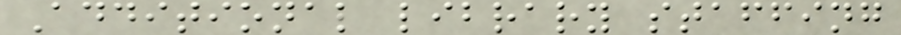Additional library staffing
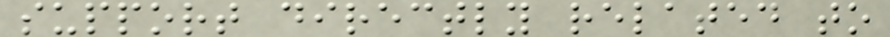support directly related to
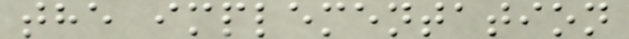the implementation
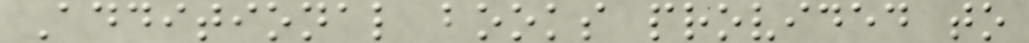Additional books provided to
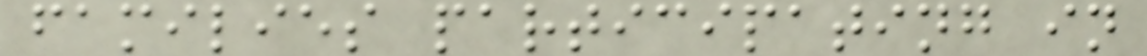families participating in
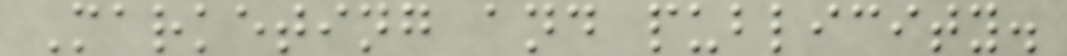Marketing and publicity.
